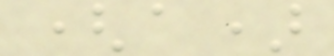(a)
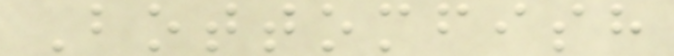Bottomfish
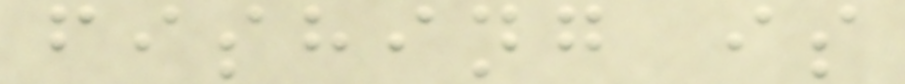fishing is
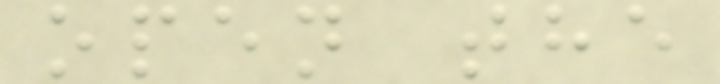open the
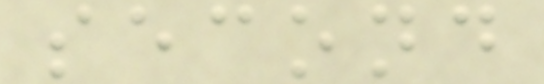second
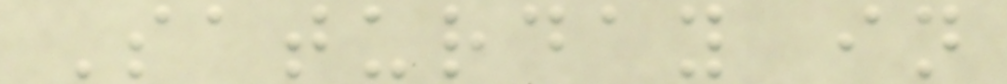Saturday in
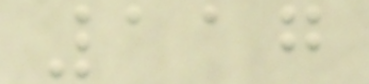117
